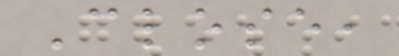Close,
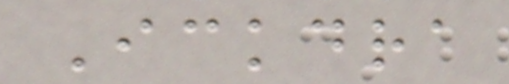Ickdra
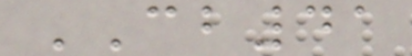CB41
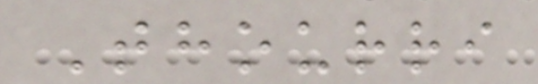Thourri
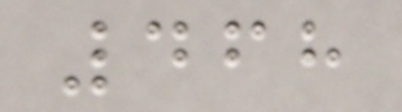468
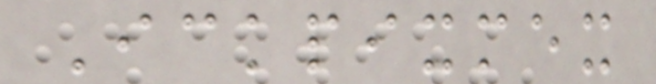Ickpixmex
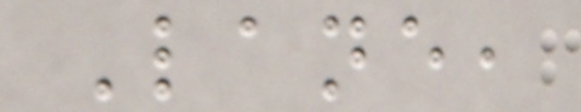Lane,
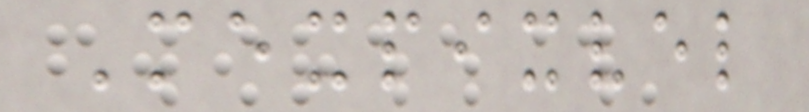Mexpixvel
